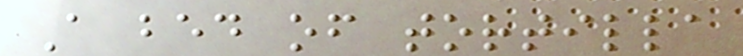A bed of tortilla
